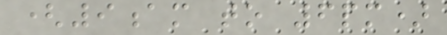(9am to 6pm)
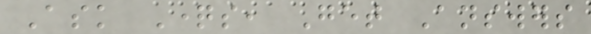Ask Questions, Get Answers
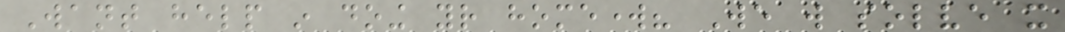Want help in doing your homework? We will solve it
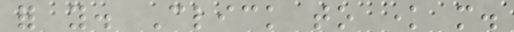for you. Click to know more.
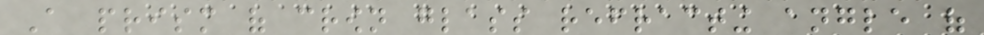A prism of crown glass refracting angle of
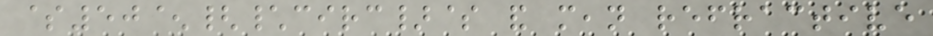$50^{\circ}$ and mean refractive
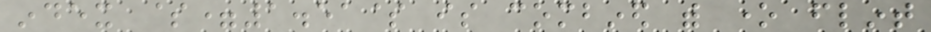index $=1.51$ is combined with one flint
